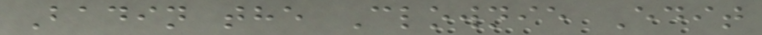Badin the Clownie Edit
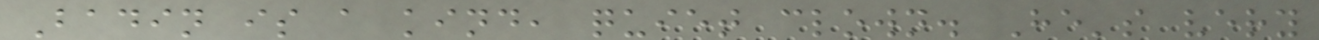Badin is a kind, quiet clown. He's very
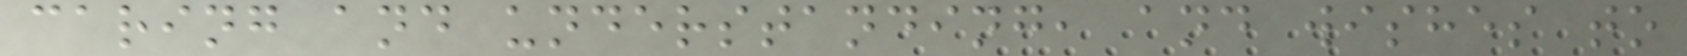caring and understanding, and wishes to
